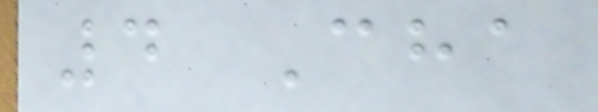4 Cha
